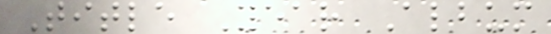Title Year Album
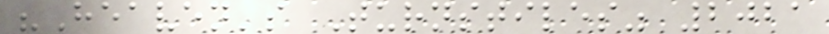"Heaven's Turnstiles" 2021
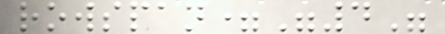rowspan="4"
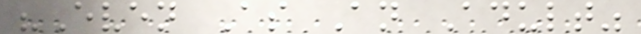"Even As An Adult"
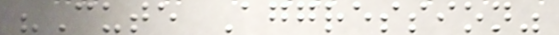"Cute Aggression"
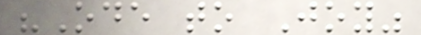"Ode to Joy"
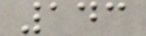143
